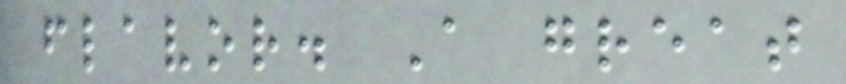flavor. A great
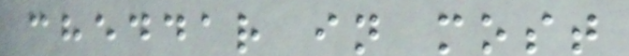cheddar in most
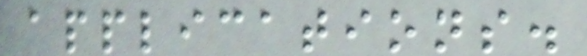applications.
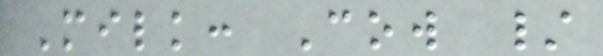Milk: Cow /
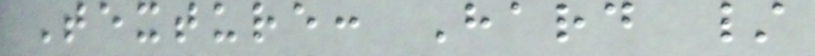Texture: Hard /
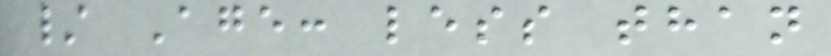/ Age: less than
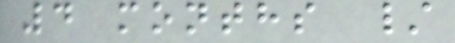4 months /
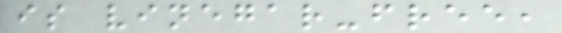is vinegar-free,
